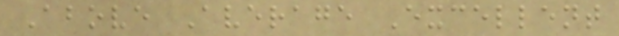Above Average Excellent
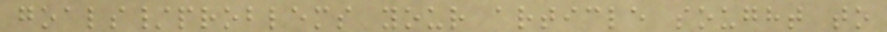goals/problems your article sought to
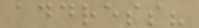address?
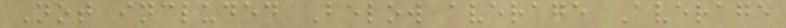Not included Below average Average
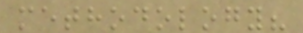methodology?
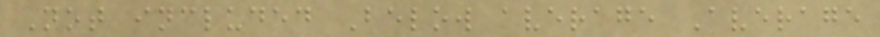Not included Below average Average
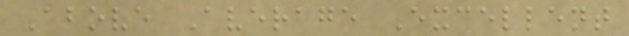Above Average Excellent
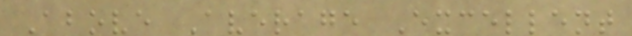Above Average Excellent
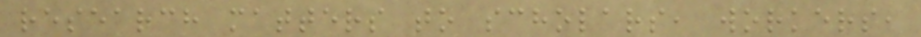research matters to scholars, workers,
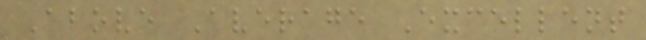Above Average Excellent
